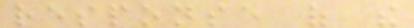response of the
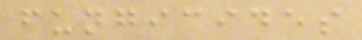fungicides
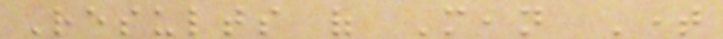Results of Mean Time
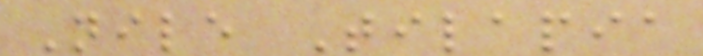Nile Tilapia
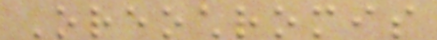Oreochromis
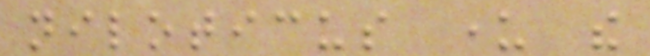niloticus under the
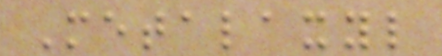Metalaxyl
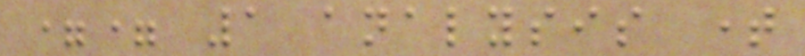== 1 analysis time
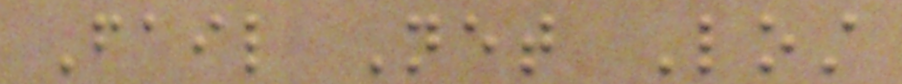Fail Net Lost
